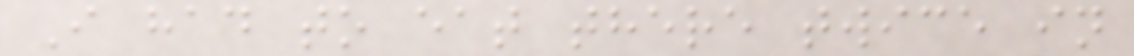I had to eat there twice in
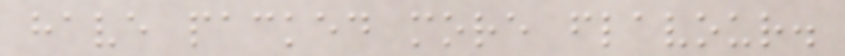have packed more flavour.
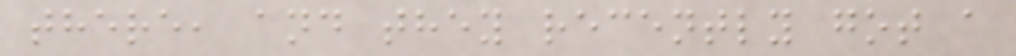there, and they recently got a
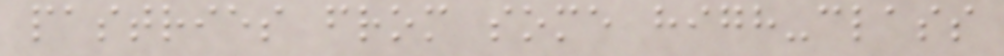pastries from some high-class
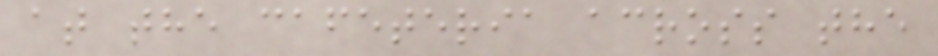at the cafeteria across the
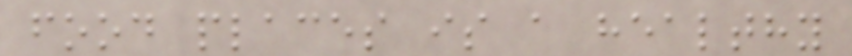food places is a healthy
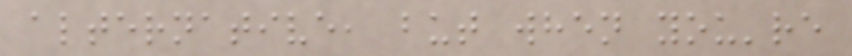alternative, but when you're
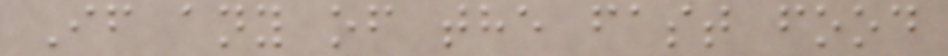If any of the fast food
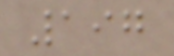197
